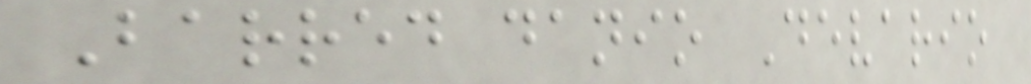Barred danio Devario
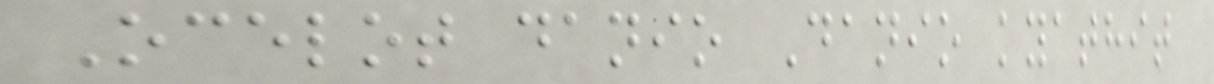Ocelot danio Danio kyathit
